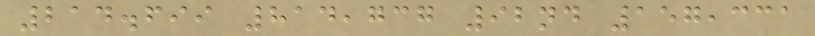214.699 814,737 92nd 157,331
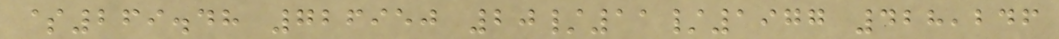$269.48 726950 20/11/1977 428,246
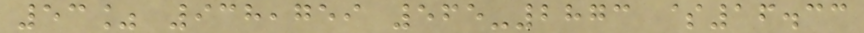53% 938,759 565-2873 $16.33
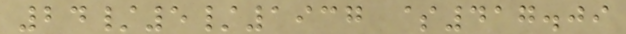24/5/1937 $417.09
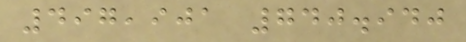497,901 740.940
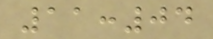11:04
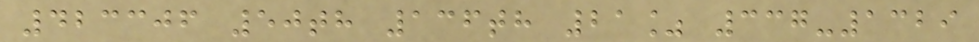423306 50th 136th 21% 337-1329
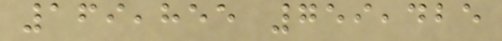169,855 759,425
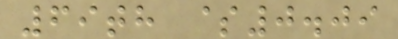69th $0.09
